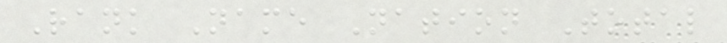Rank Name Nation Total
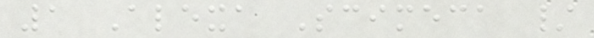1 Alexa Scimeca /
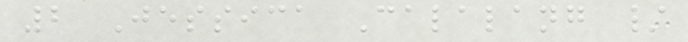2 Jessica Calalang /
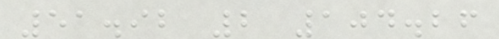51.92 2 104.26
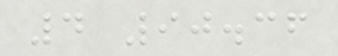4 90.36
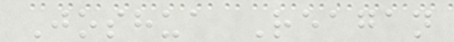Joshua Reagan
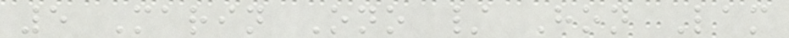5 Marin Ono / Hon Lam
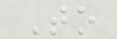To
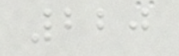220
